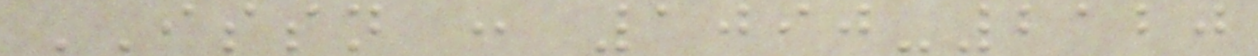ISSN : 1090-2120
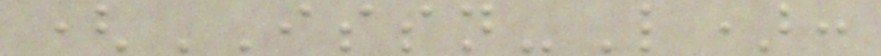(ISSN-L):
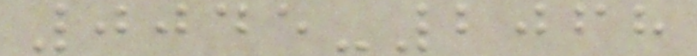0045-2068
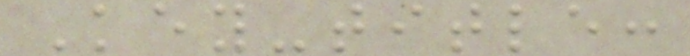Key-title:
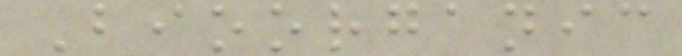Bioorganic
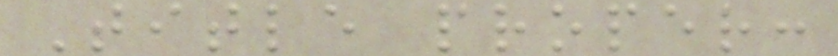Title proper:
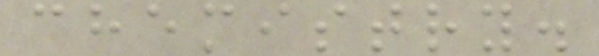chemistry.
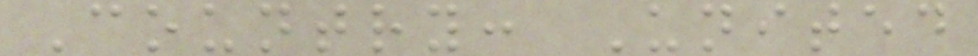Country: United
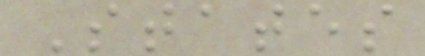States
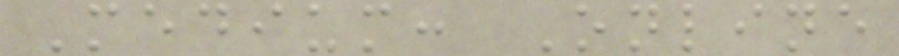Medium: Online
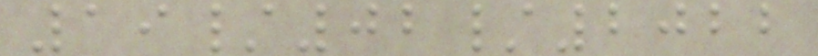19/02/2022
